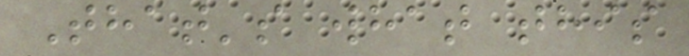That's what this
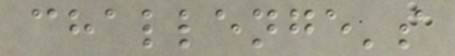challenge's
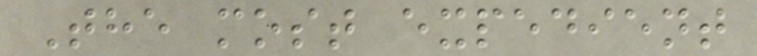The most expedient
